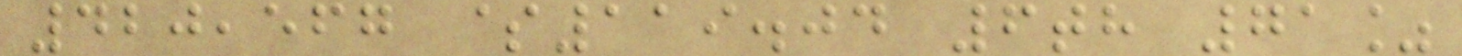420,567 $119.04 6th 71%
